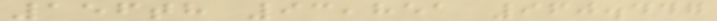156th 93,851 960.447
